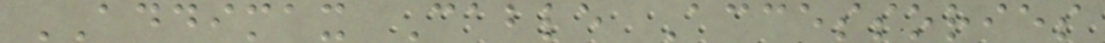ADDIMAX Cable Accessories
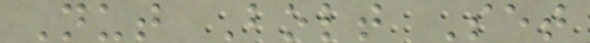Nut Bolt Set
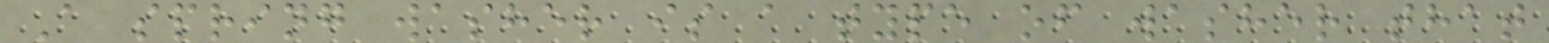A spring washer is a type of washer that
